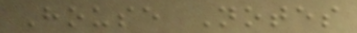House Notes
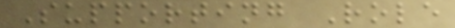Supporting Role
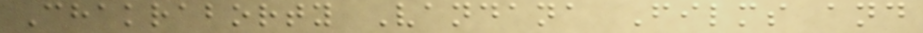Chakraborty Vandana Films and
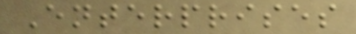Enterprises
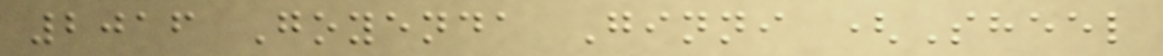2016 Goyenda Ginni (Sheel
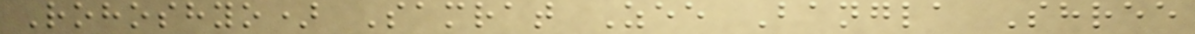Rohoshyo) Samrat Zee Bangla Shree
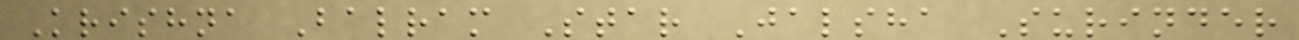Krishna Balram Star Jalsha Surinder
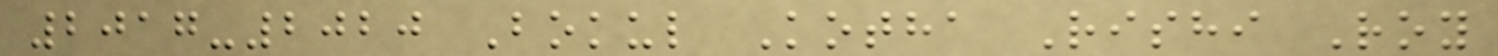2017-2020 Bokul Kotha Rishi Roy
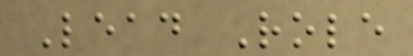Lead Role
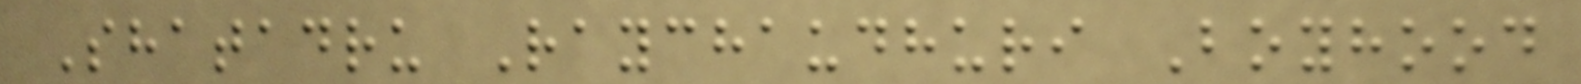Shatadru Raychaudhuri Boyhood
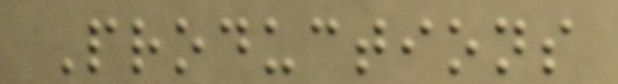Productions
